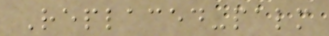Replaced-palm
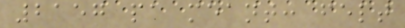2157 pa meant: felt
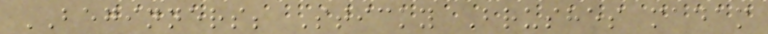BEGINNERS; Sticky Brushes madam
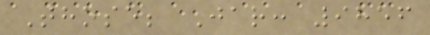Those; Jar: 9856
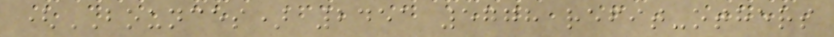(BOUNCES) 2451 5778 refit-others
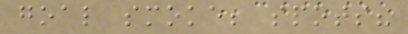goal smoke; spots?
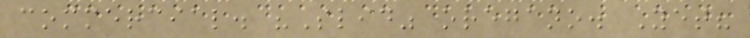commercial. "Slid" oregano. Yet?
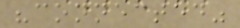"connected"
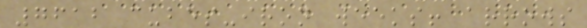7612 cubes-iron weeks! arrows
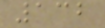132
